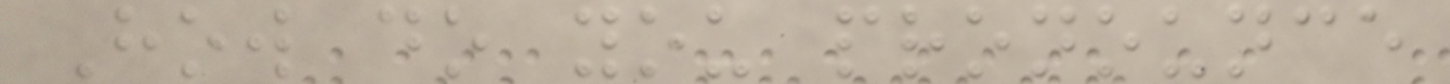How do you pronounce
